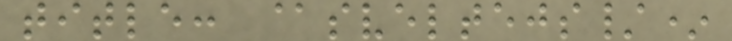title: @sveltejs/*
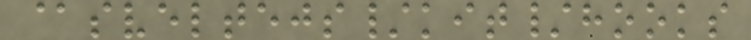@sveltejs/kit/hooks
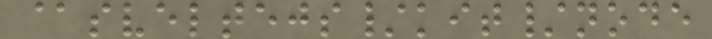@sveltejs/kit/node
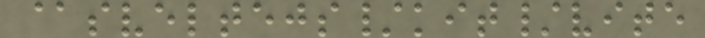@sveltejs/kit/vite
